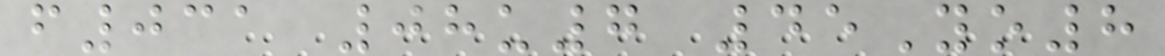f031 08u7 45Yo8
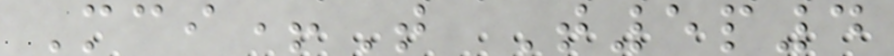Mci+T T5p4
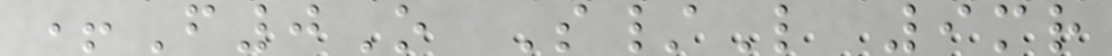+F0O S/L 9mr
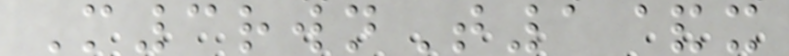M3rwnT1&x
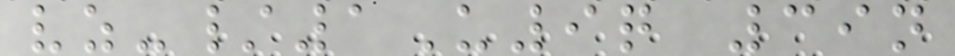vz-/1U9q 39n
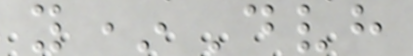y*Dvh
